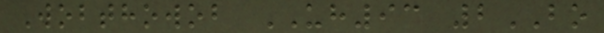Wobthowob UH93 2BO
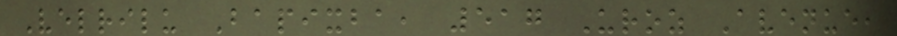Velrilu Bapixba, 517 Uroz Avenue,
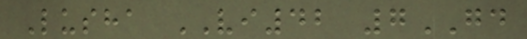Lusha VI42 7GD
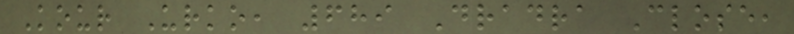Kour Urko, 689 Dradra Close,
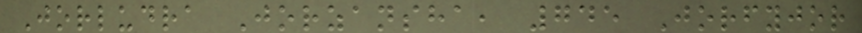Jorludra Jorzansha, 745 Jorfyjor
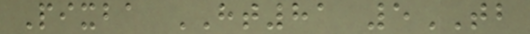Pixba HT81 5TB
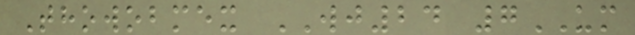Thowobmex WJ24 7UM
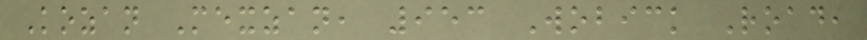Kozan Mexzan, 953 Wobick Road,
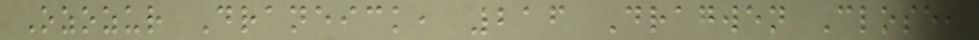Ozozur Draneick, 216 Dragwen Close,
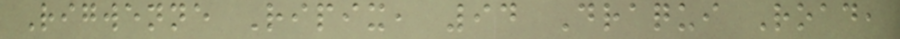Rigwenne Ripix, 94 Draqui Road,
